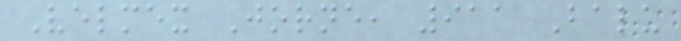Velmex Jorne, 911 Balu
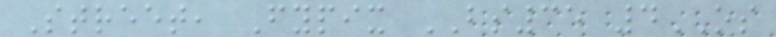Street, Fypix BS35 4OS
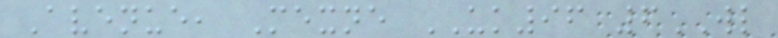Avenue, Mexne UK96 6WL
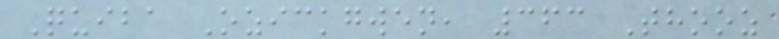Quiba Ozickgwen, 363 Thooz
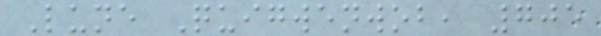Lune Quigwenwob, 705
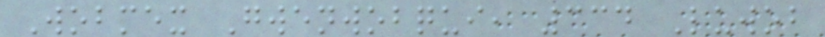Wobmex Gwenwobqui, 334 Luwob
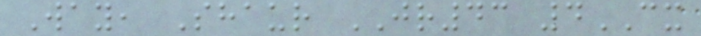Way, Shaur JR43 4CX
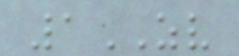1ZV
